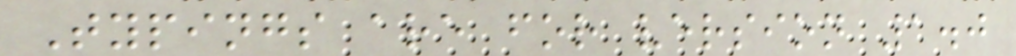Typings are for version 1.0
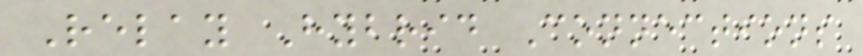Relay Hybrid Connections
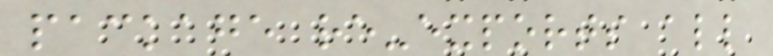package re-exports all
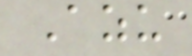Azu
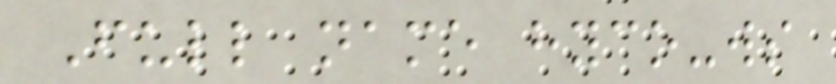Full name hyco-ws
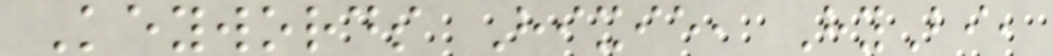Keywords Hixie, HyBi,
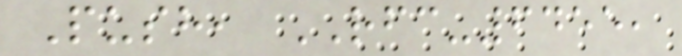Push, RFC-6455,
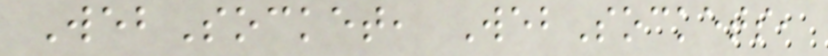WebSocket, WebSockets,
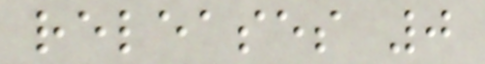releases 0
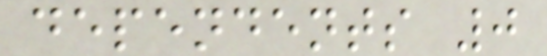dependents 0
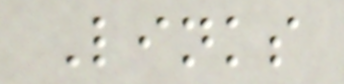Links
